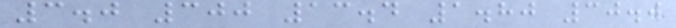3.0 300 13.4 1.80 30.0
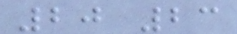20 23
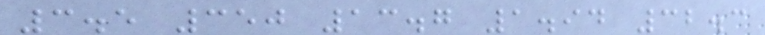3.5 350 13.7 1.94 32.3
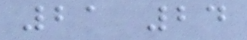21 24
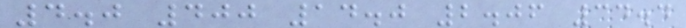4.0 400 14.0 2.06 34.4
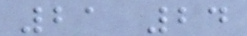21 24
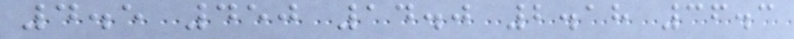4.5 450 14.0 2.18 36.3
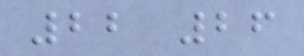22 26
